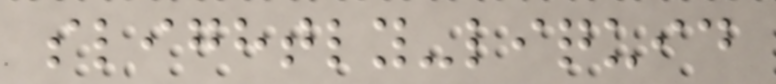slightly-liquid
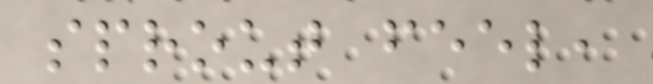sprout feel,
